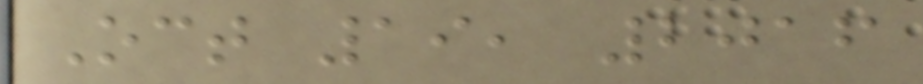Oct 19, 2016
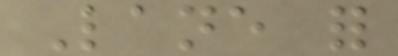Lane for
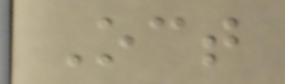Oct
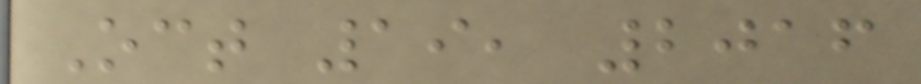Oct 19, 2016
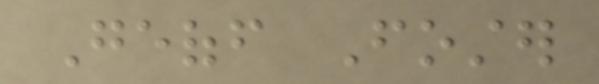Geoff Foster
